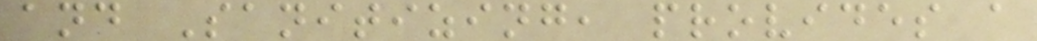and Sanitizing, provides a
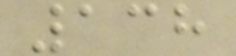138
